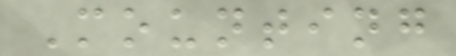Mounting
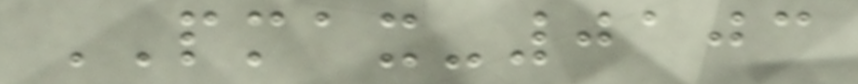PMAX-0103
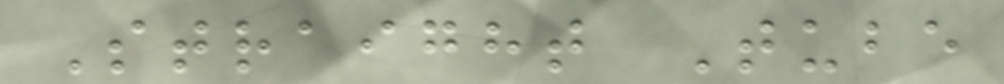Straight Tube
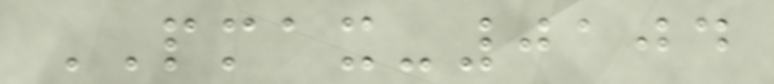PMAX-0104
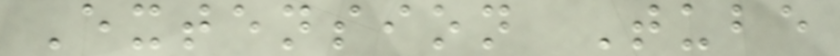Extension Tube
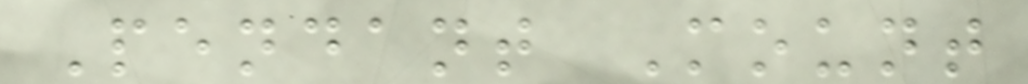Pendant Mount
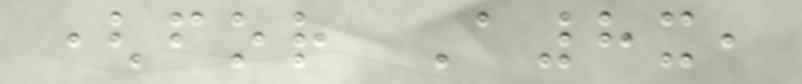(for A8x,
